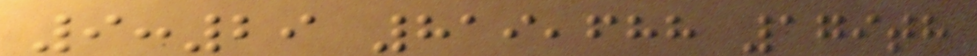9:29 819,688 179th
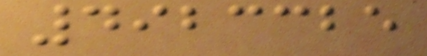4923325
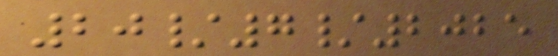20/7/2025
